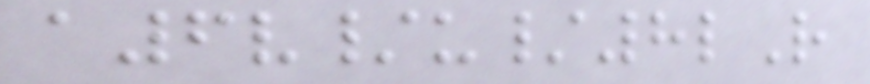a6v/u/8lR
